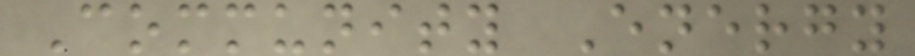Community Energy
